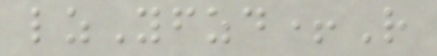lzYfzd+R
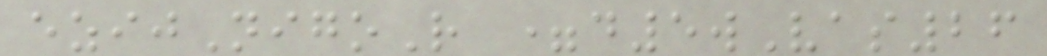ezijNigoR =d5wVas26
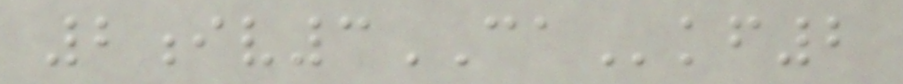2iv3CAkf2
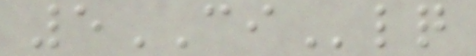5CIlq
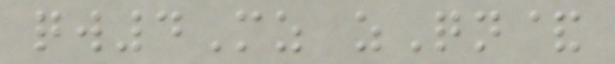qw4Mz zQn&
